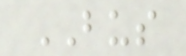BUS
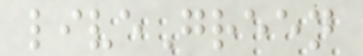liveGreen
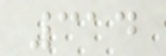314
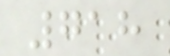718
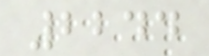2244
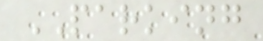PARKING
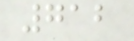712
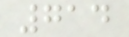714
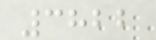3822
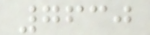7630
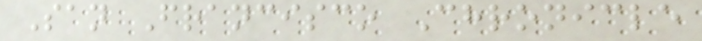San Francisco Chronicle
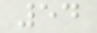54
